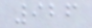926
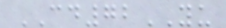CD72YU
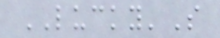LUCKY'S
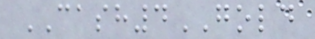CASH4GOLD
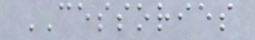CESSORIES
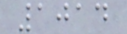1014
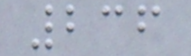236
